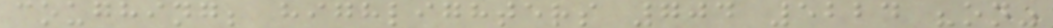coughing; highlighters 704 5224 "on"
